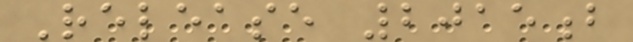Release 2015b
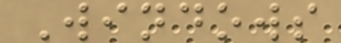Windows
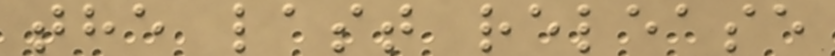the last release
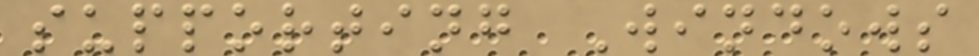supporting Windows
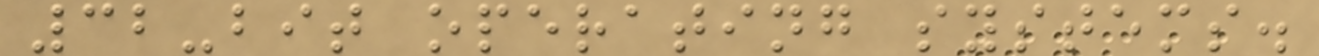32-bit operating systems.
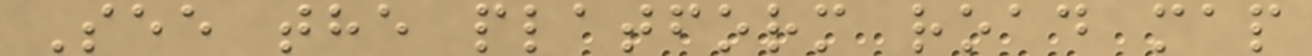See the platform road map
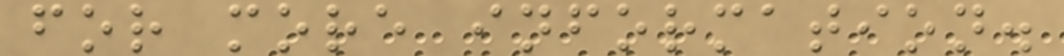for more information.
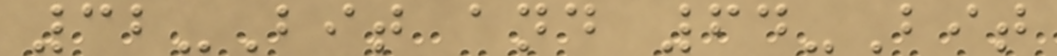32-Bit and 64-Bit
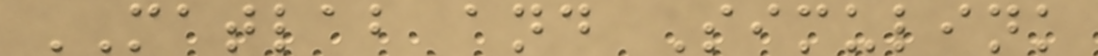MATLAB and Simulink
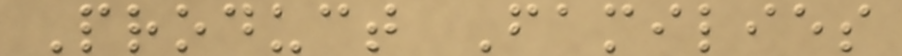Product Families
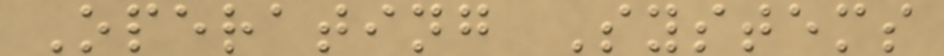Operating Systems
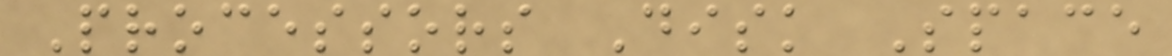Processors Disk Space
